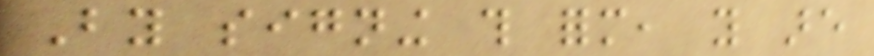By signing this form, you are
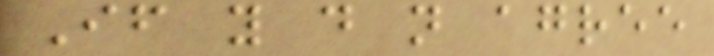If you do not agree
